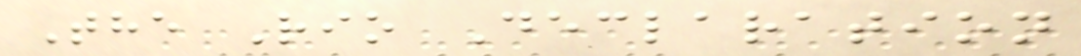The Rio Declaration
